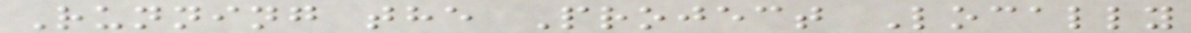Running the Project Locally
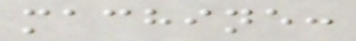machine:
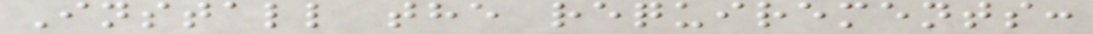Install the requirements:
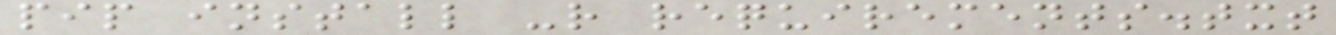pip install -r requirements.txt
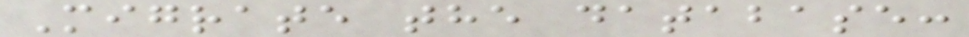Migrate the database:
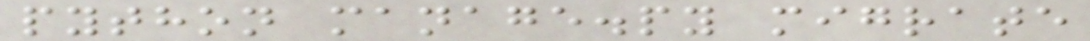python manage.py migrate
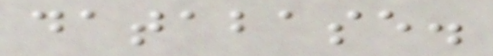database.
